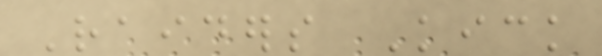Raiders Kick
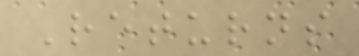Returns
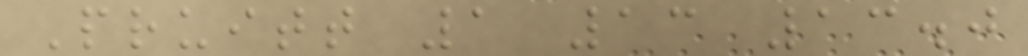Pruitt 1 13 13.0
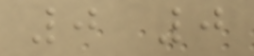0 0
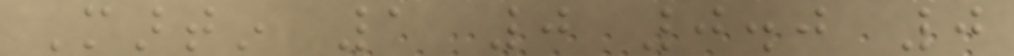Martin 1 0 0.0 0
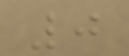0
